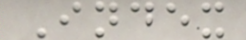Index
